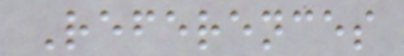References
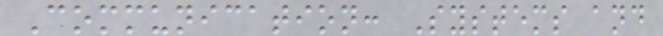Communication: Systems and
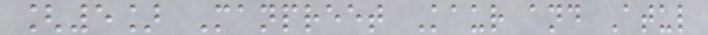[5] Manpreet Kaur and Atul
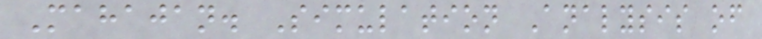Mahajan. Simulation Analysis of
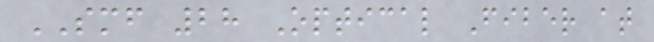SMF 28 Optical Fiber at
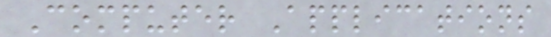Computer Applications
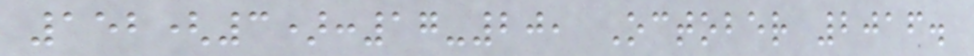152(3):17-20, October 2016.
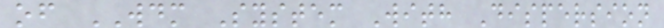of WDM System With Dispersion
